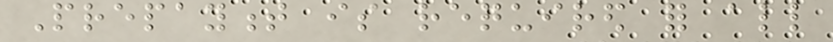Prepayment is required for all
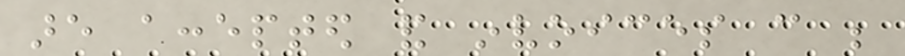are accepted and invoices can be
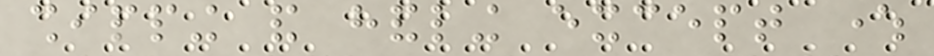shipping and handling except where
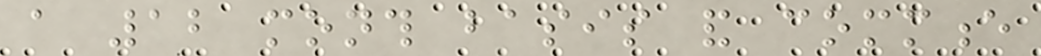a 12 month basis and commence
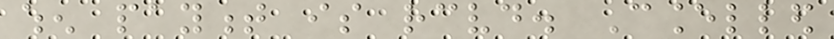when payment is received. Cancelled
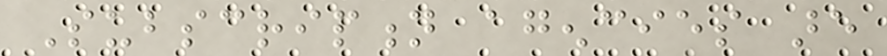Subscription agencies are
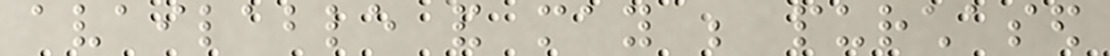available and may be purchased
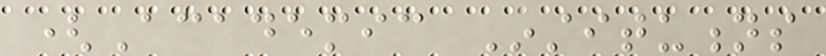(Academic Institutions
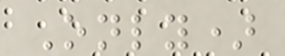Only)
